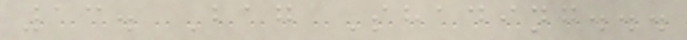13. Bag Shading...
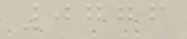0776
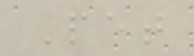Pet
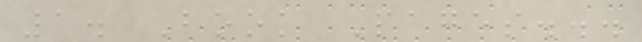1. Book Pages...
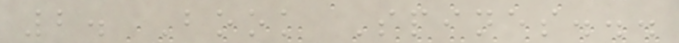2. Book Spines...
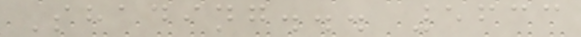Shading... 5633
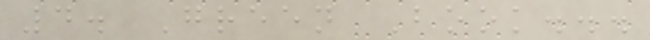4. Green Book...
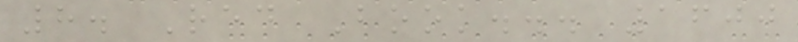8. Red Book... 1600
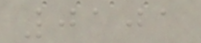0101
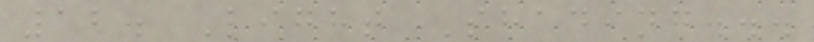12. Light Shading...
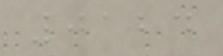0124
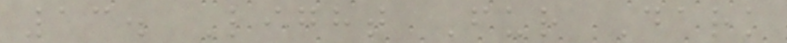13. Light Fur Dark
